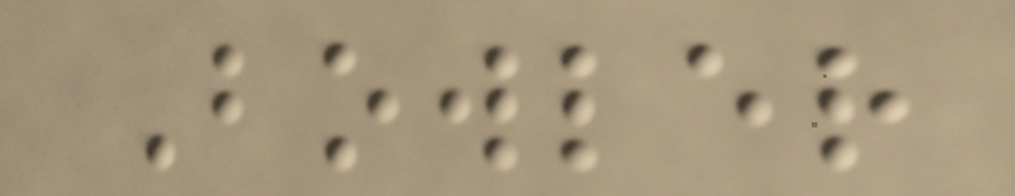Bowler
